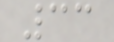33
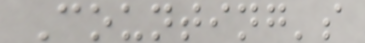Counting's
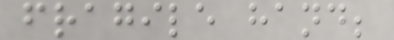fragile hand;
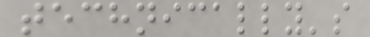technically's
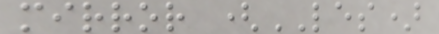mirror (LES)
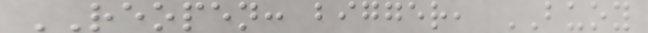REOPEN: bigger, BUOY
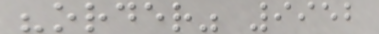"order" 9952
